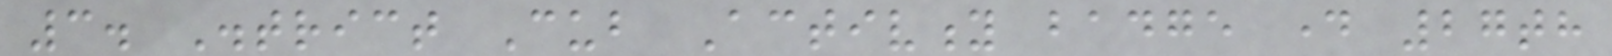3. District Cub Activity badge day 27th
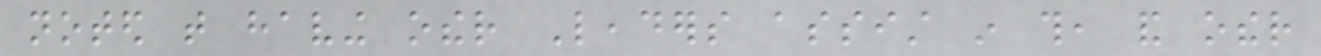noted that having other Leaders assist in this, and other
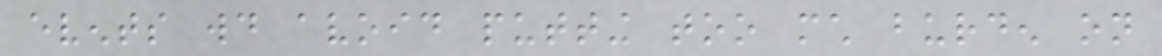events would avoid putting too much burden on
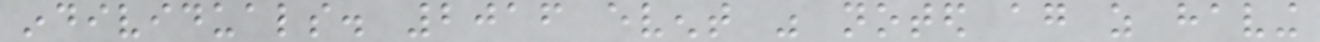individuals. 2016 event was noted again as having
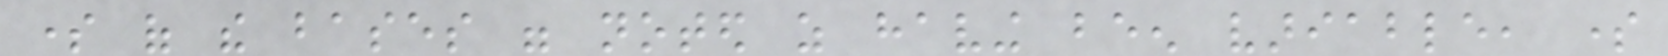some of the bases were noted as having been variable, some
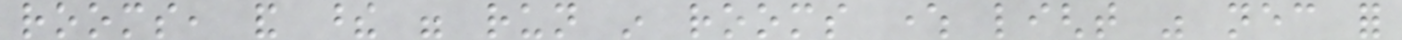rooms, and these were run in rooms where light was necessary for
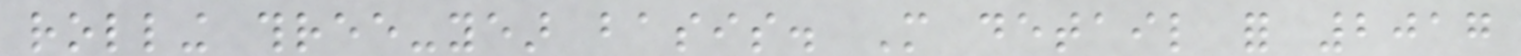rolling three-year basis. More detail for 2017
